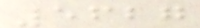5627
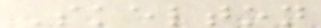Skelton
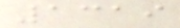1319
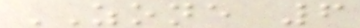ZONE 6
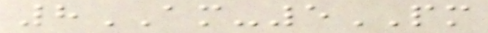8AM-5PM
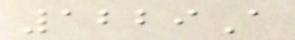1229A
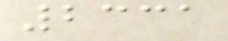2331
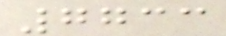7733
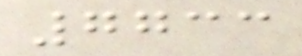7733
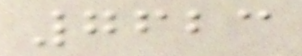7623
